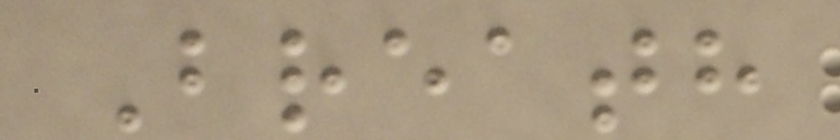Breath
